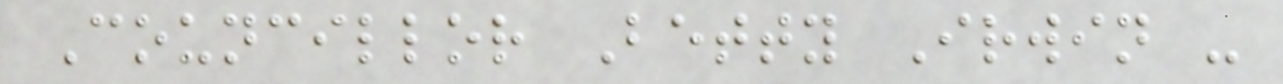Councillor Betty Irwin -
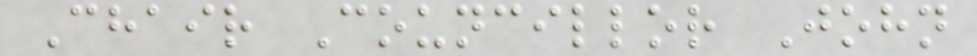Chair Councillor John
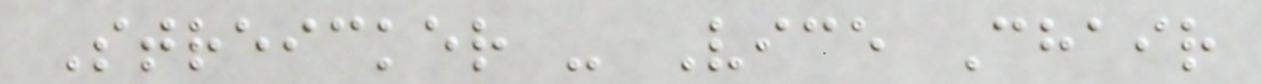Streicker - Vice Chair
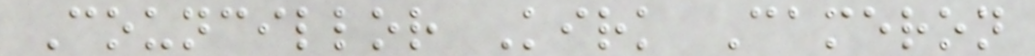Councillor Kirk Cameron
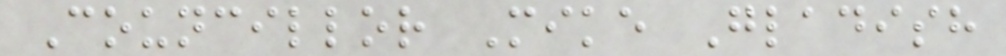Councillor Mike Gladish
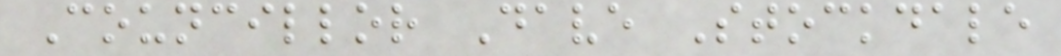Councillor Dave Stockdale
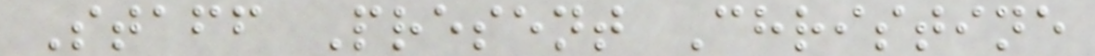Staff Present Christine
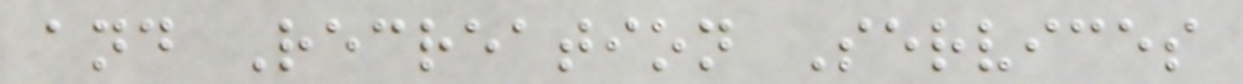and Recreation Services
